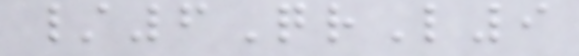/6QrL9
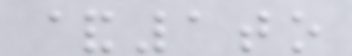&1to
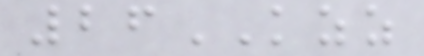26KZZ
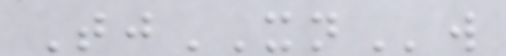TjXNw
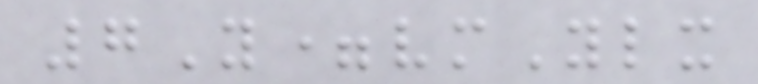7Y=vmYlx
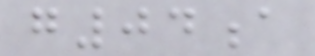g04a
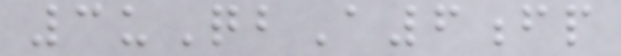3uQbA6fp
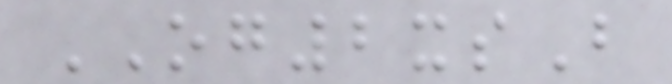OG2xsB
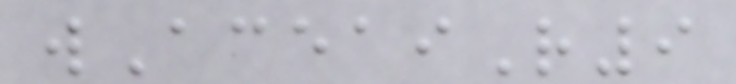wAceaiR9
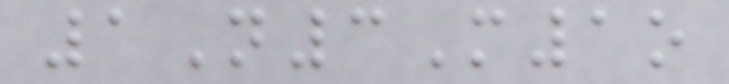1N3M1o
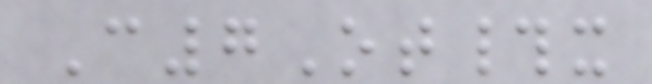C7Ot#x
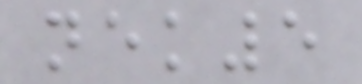nek5
